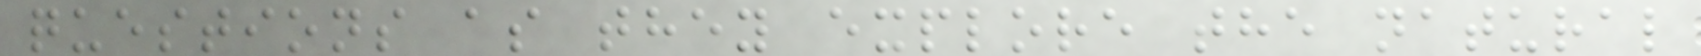questions as they explore the natural
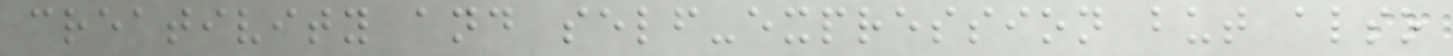creativity and self-expression but also
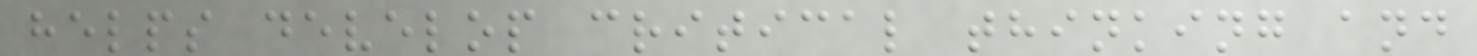helps develop critical thinking and
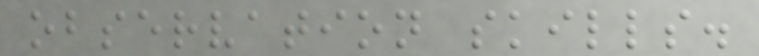observation skills.
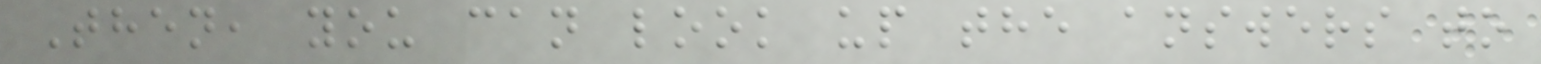Then, you can look up the answers to
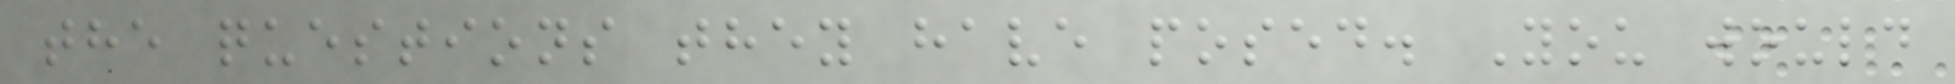the questions they have posed. You would
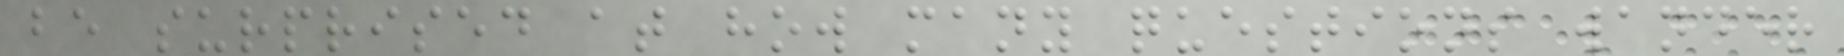be surprised at how many questions wander
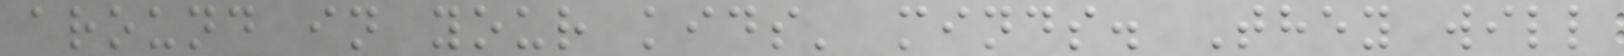around in your kids' minds. They will
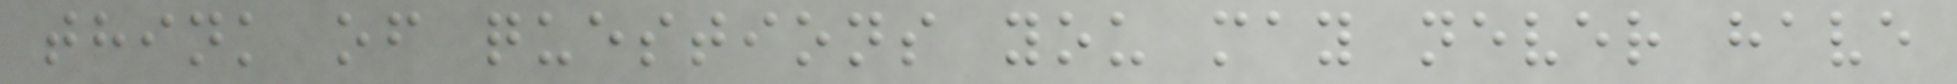think of questions you may never have
